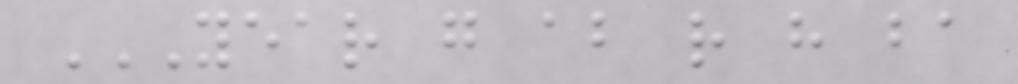YEAR G AB R H BA
